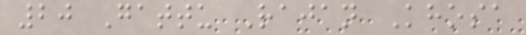20 Gattu Rajan Khosa
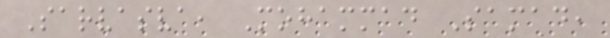Sarvasva, Mohammad Samad,
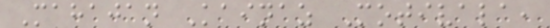Mahajan Kainaz Motivala,
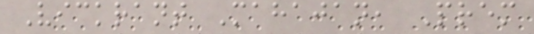Vickrant Mahajan, Prem
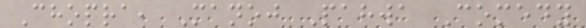Chopra, Manoj Pahwa Comedy
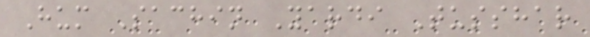Hum Sachin Yardi Tusshar
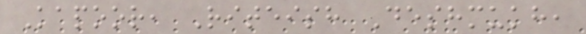Kapoor, Riteish Deshmukh,
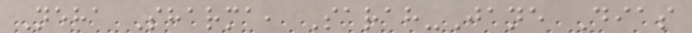Neha Sharma, Sarah-Jane Dias
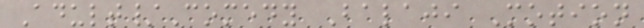Adult/Comedy Balaji Motion
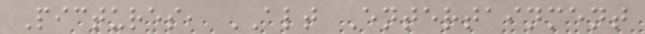Pictures, ALT Entertainment
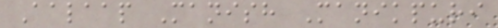Aalaap Manish Manikpuri
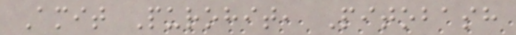Amit Purohit, Pitobash
